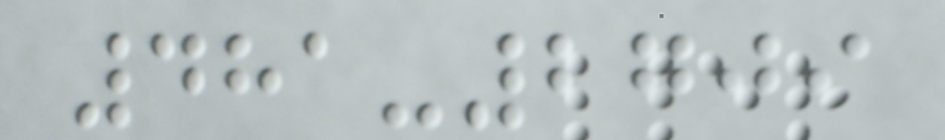481-2709
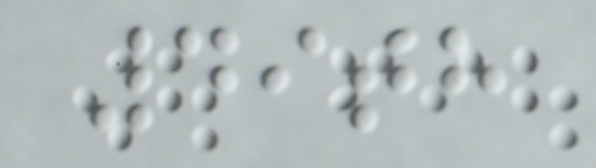49th
